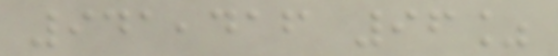941,416 96%
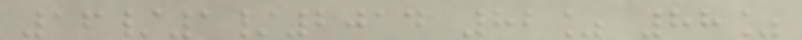16/1/2014 82% 88%
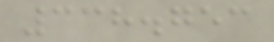338.753
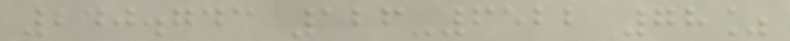240.743 126-6522 78%
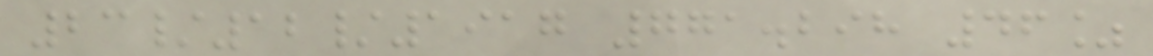23/12/1917 771.298 46%
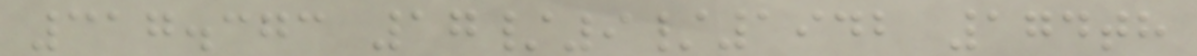317.373 17/9/1942 174th
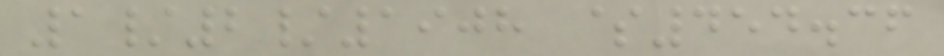1/2/1908 $454.36
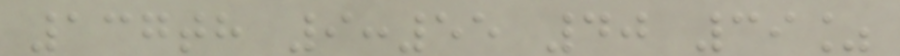137th 9:55 40 39%
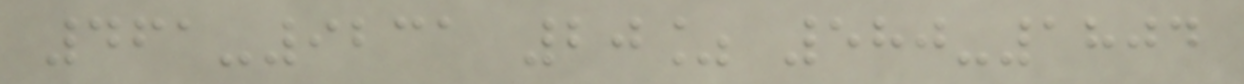461-9231 20% 580-1804
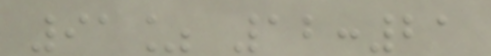91% 12:21
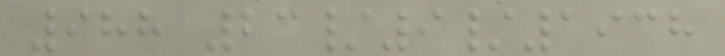988 23/9/1938
